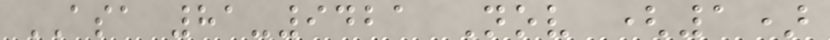ASA 81-9421 Nov (1)
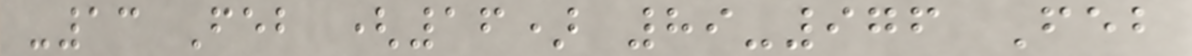-13 Feb (16) 89-976 Feb
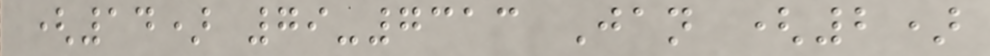(14) 79-7313 Jan (2)
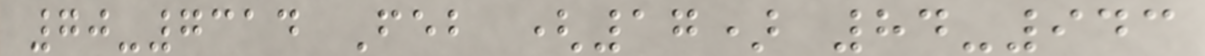70-7314 Feb (17) 84-943
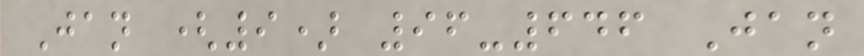Jan (9) 96-646 Jan
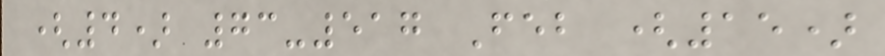(4) 73-517 Feb (15)
